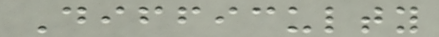Difficulty
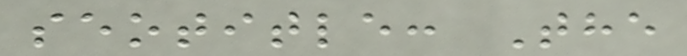seotitle: The
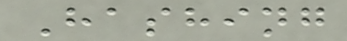Hashing
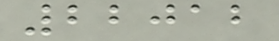22012
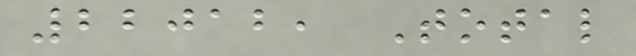22012, Total
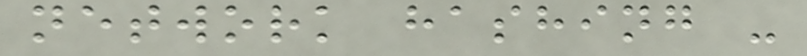network hashing -
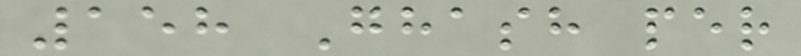158 Ghash per
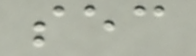sec
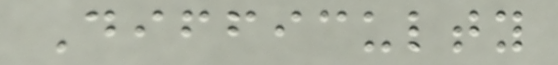Difficulty
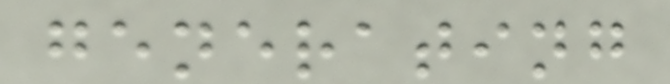generating
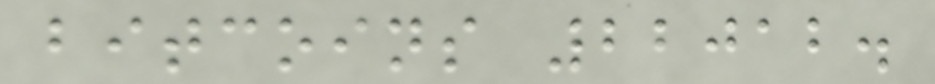bitcoins 22012.
